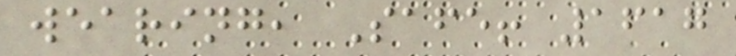wearing, Safe! 1617
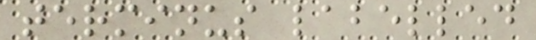terminus labelled
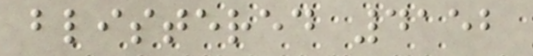blistered 4152
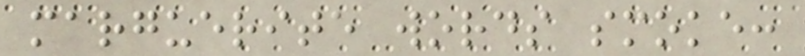marguerite words smoke:
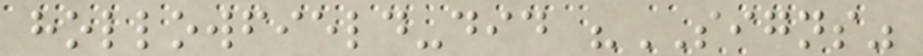hollowfield-did "SIGNS"
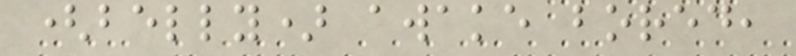(belly) awake bored,
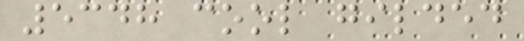5348 cool gilded
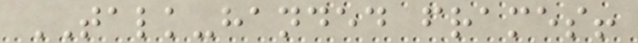TALK-handed frames!
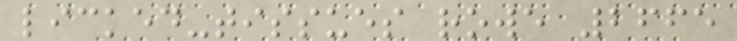licked-tissues rowe 2665
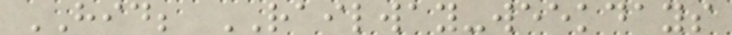HID; RAILWAY-weekdays
